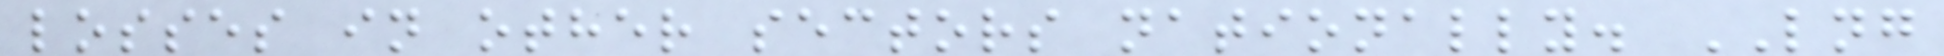losses in other sectors nationally. LNG
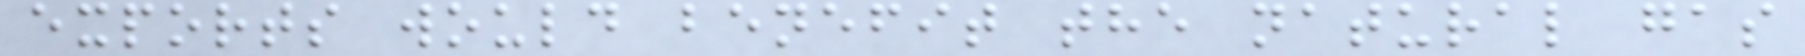exports would benefit the natural gas
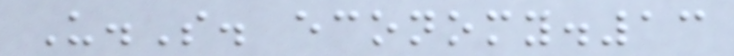U.S. economy.13
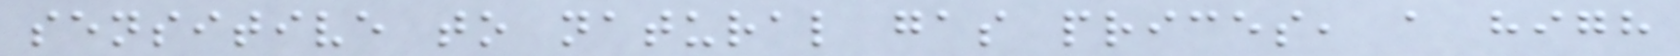sensitive to natural gas prices, a high
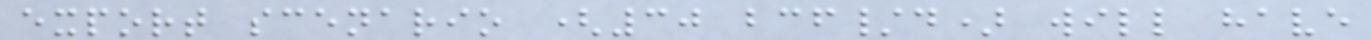export scenario (30 bcf/d) will have
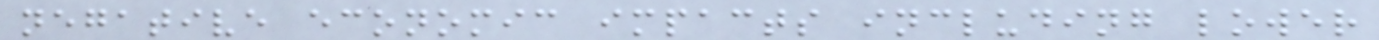negative economic impacts including lower
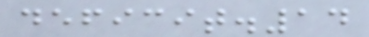deficit.14
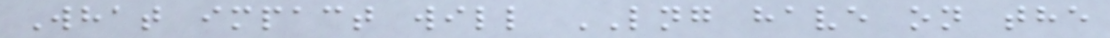What impact will LNG have on the
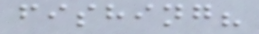fishing?
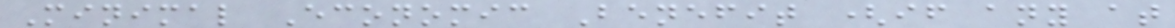Minimal Economic Benefit (if any at
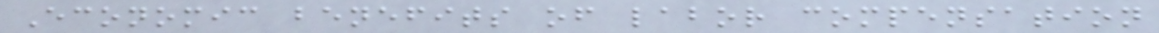Economic benefits of labor compensation
